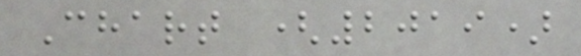Chart (2019)
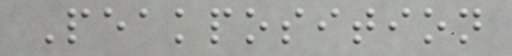Peakposition
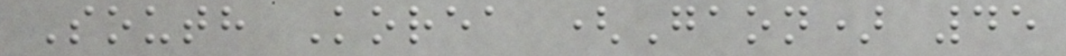South Korea (Gaon) 45
